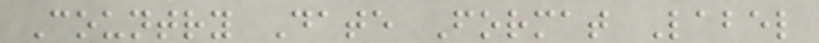Country Date Format Label
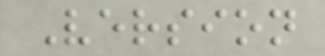Version
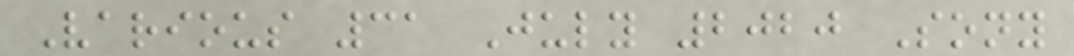Various 31 July 2020 Sony
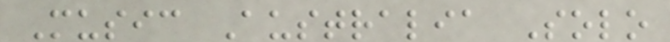Music Australia Solo
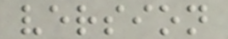version
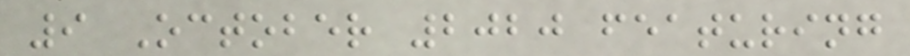9 October 2020 featuring
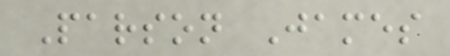Parson James
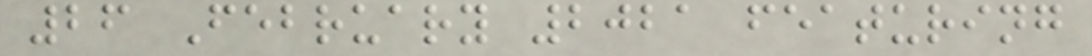26 February 2021 featuring
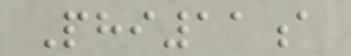Phi11a
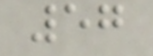57
